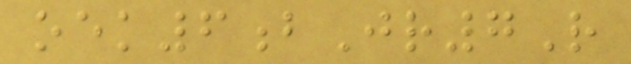oek6bJr7R
